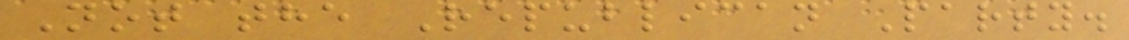Not the Republican Party.
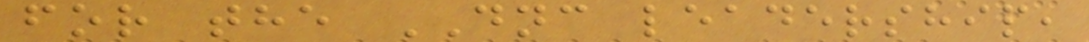for the DNC leadership,
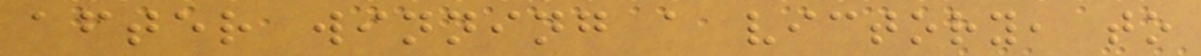after winning a victory, to
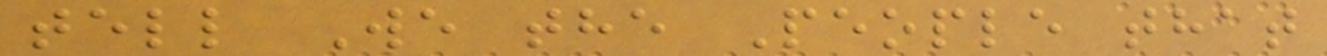tell We the People that
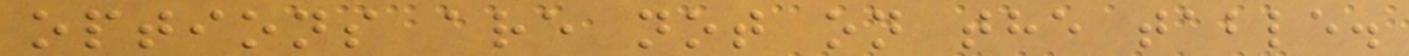options are not on the table.
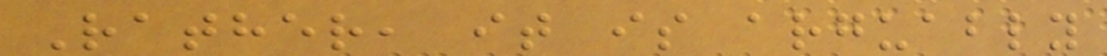Rather, it is arguably
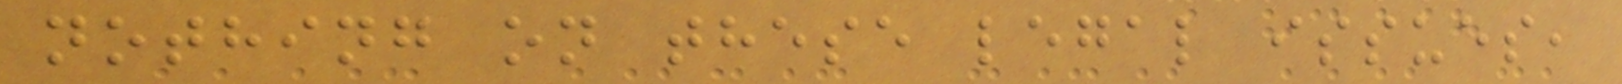nothing on these legal issues,
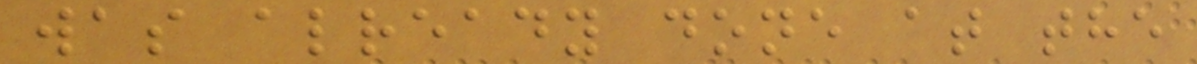was already done at the
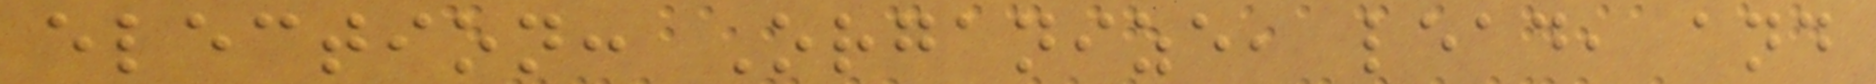election: Organize, lead, and
